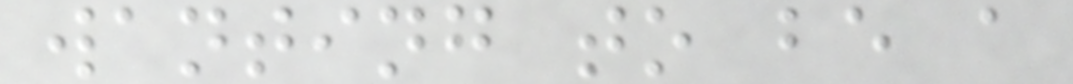wanting to be a
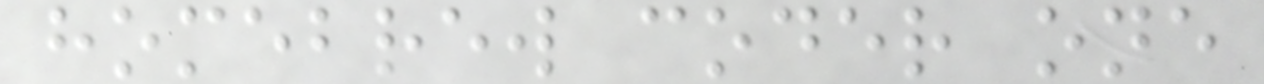homebrew coder one
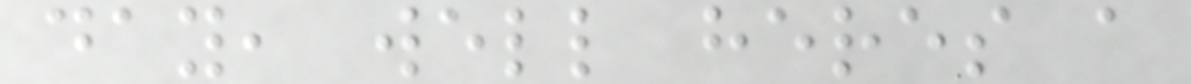day, well heres a
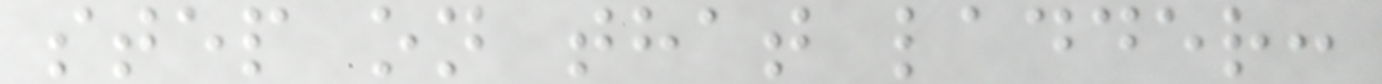step on that ladder:
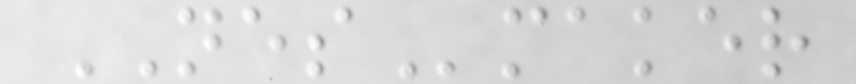NESmaker
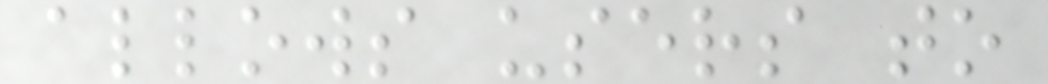allows users to
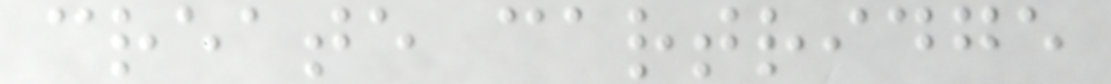create cartridge
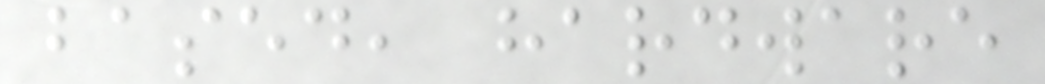based, hardware
